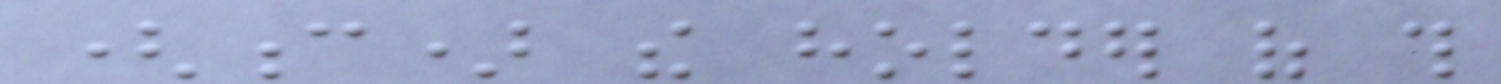(c) the holder of this
